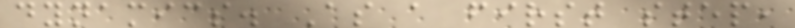dynamics. As a first step,
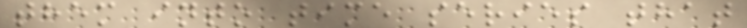them into time series that
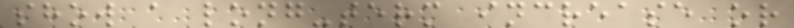show a long-term increase or
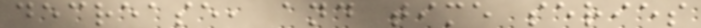decrease, and time series
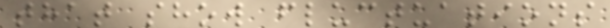that show fluctuations
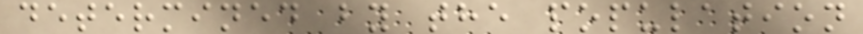determined by the population
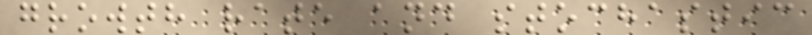growth rate and stochastic
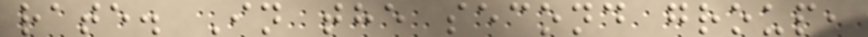rate. In the second group,
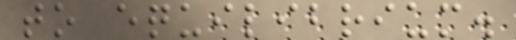to equilibrium.
